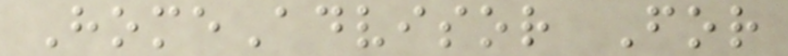HomeAdvisor For
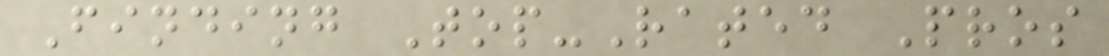Finding Top-Rated Pros
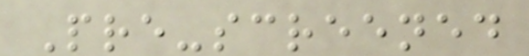Pre-screened
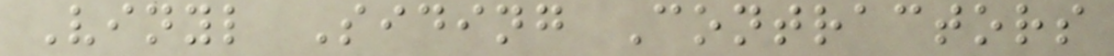Vinyl Siding Contractors
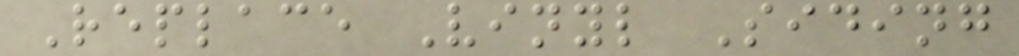Replace Vinyl Siding
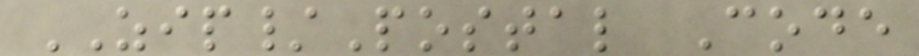ZIP/Postal Code
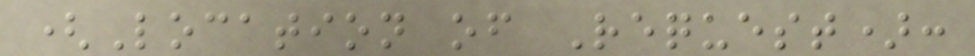(Location of Request):
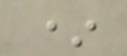*
